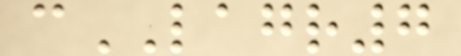cLAGR7
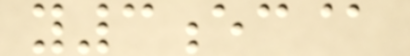y3ec@
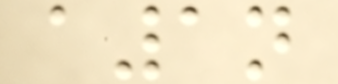a1n
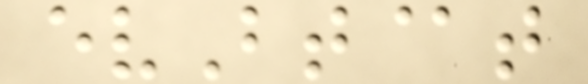evBt@t
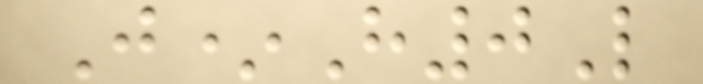J*H0L
